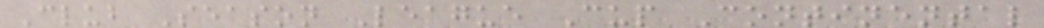Club Season League Cup Continental
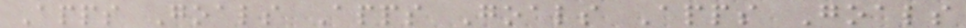Apps Goals Apps Goals Apps Goals
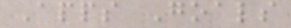Apps Goals
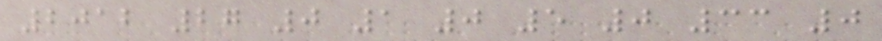2012 27 0 1 0 5 0 33 0
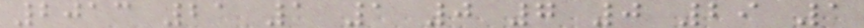2013 21 1 1 0 7 0 29 1
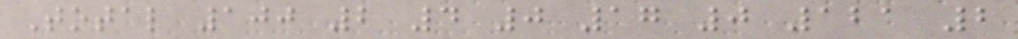Total 100 2 4 0 17 0 121 2
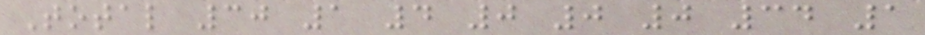Total 30 1 4 0 0 0 34 1
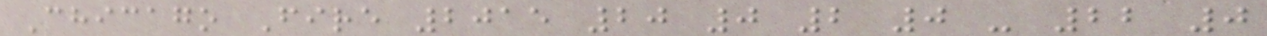Chicago Fire 2015 20 0 2 0 - 22 0
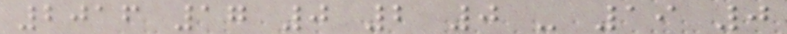2016 17 0 2 0 - 19 0
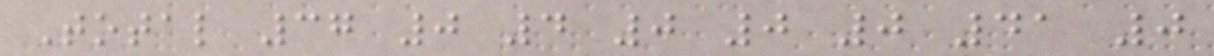Total 37 0 4 0 0 0 41 0
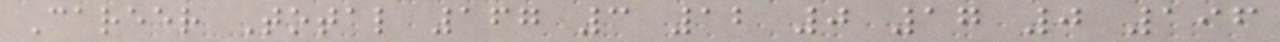Career Total 167 3 12 0 17 0 196
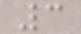3
